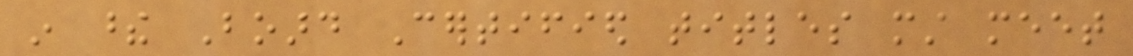in these Board Certified titles must meet
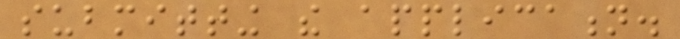submitting the application.
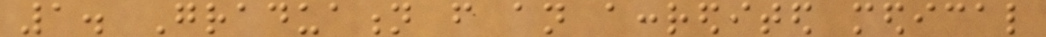1. Graduation from an accredited medical
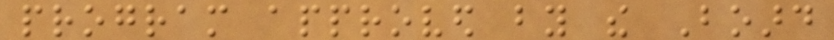program approved by the Board
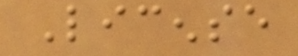License
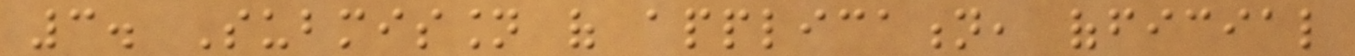3. Submission of application, official
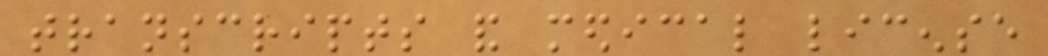transcripts and medical license
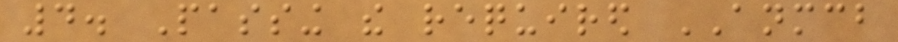4. Passing the required ANMCB
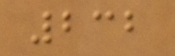232
